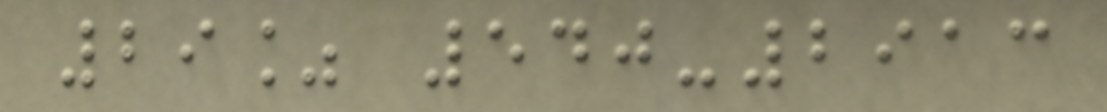29% 540-2913
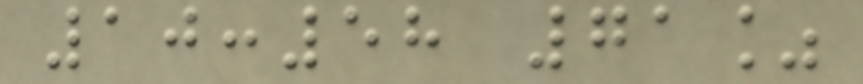10:58 71%
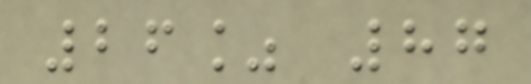26% 87
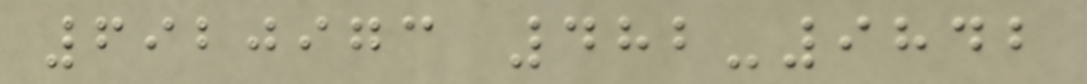6920973 482-9842
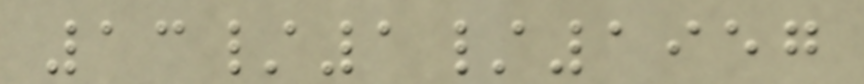13/1/1957
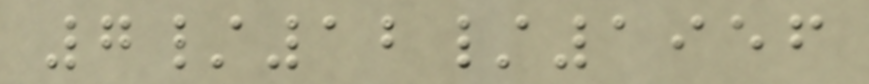7/12/1956
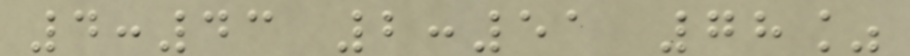4:43 2:51 78%
